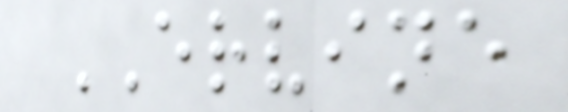ERVINE
